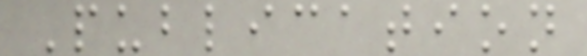Publication
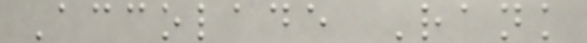Accolade Rank
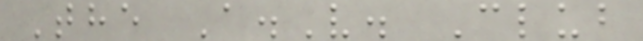The A.V. Club
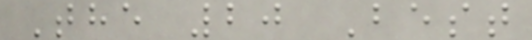The 20 Best
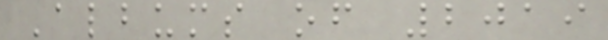Albums of 2019
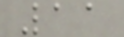11
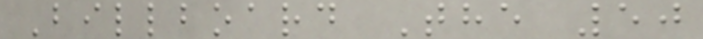Billboard The 50
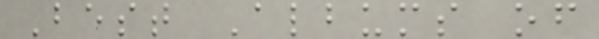Best Albums of
